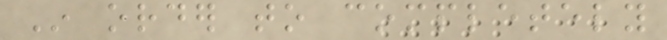In order to completely
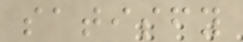satisfy
